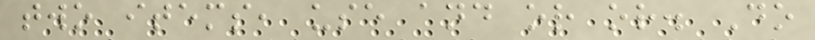two items, use and or or. Do
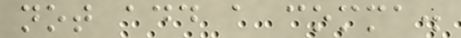not add a comma.
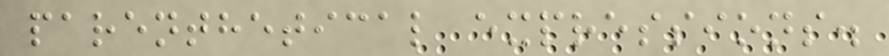parenthetical expressions.
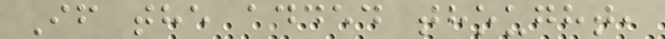If the added thought,
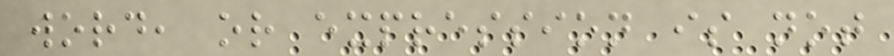word, or expression is not
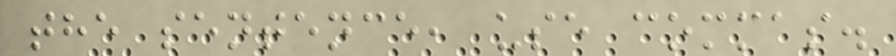the sentence, use commas.
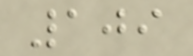109
